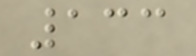133
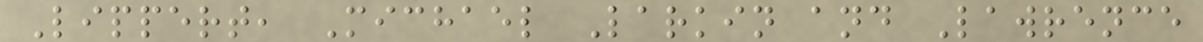Lippert, Michael Larkin and Lawrence
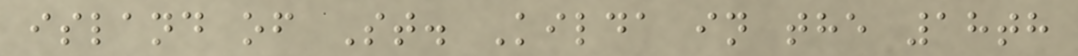island of St. Kilda in the 18th
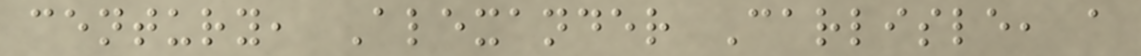century, Alexander Carlisle, a
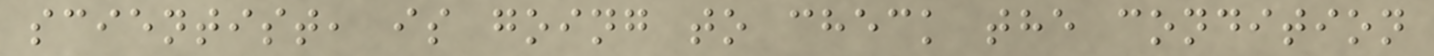scientist, is going to check the condition
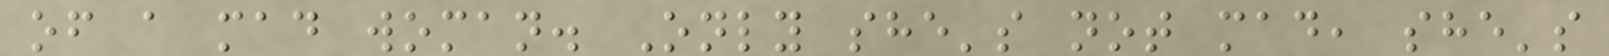of a mad woman. Only she's not mad, she's
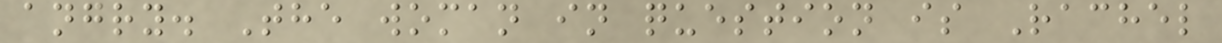angry. The woman in question is Rachel
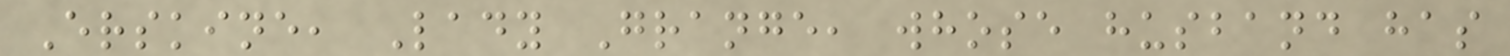Erskine, Lady Grange, whose husband has
